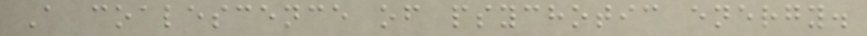A coalescence of psychotic energy.
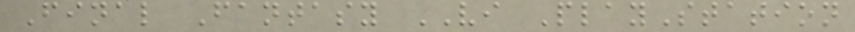Final Fantasy VI PlayStation
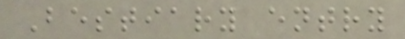Bestiary entry
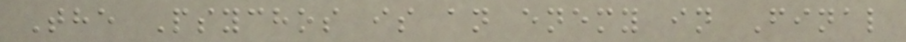The Psychos is an enemy in Final
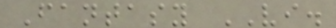Fantasy VI.
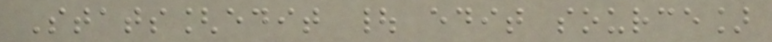Stats[edit | edit source]
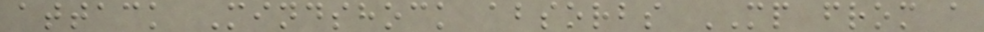attack Mindshock absorbs MP from a
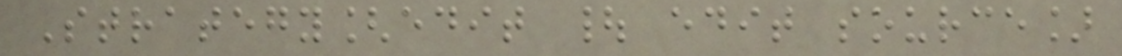Strategy[edit | edit source]
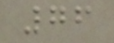76
